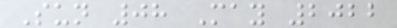Sun 08 May 2022
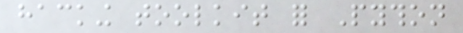hacking toolkit for Python
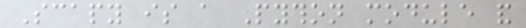Scapy is a Python module and
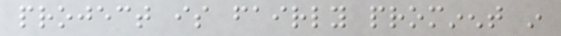project is fairly prominent in
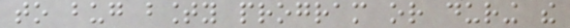to bug bounty program or during the
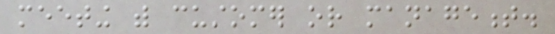meeting with customer or management.
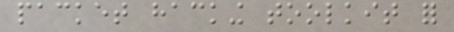packet hacking toolkit for
